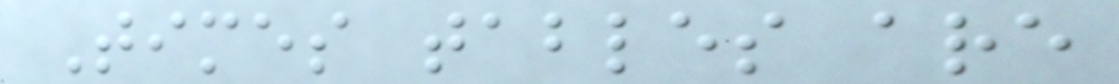Times tables are
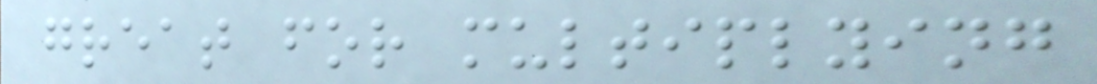great for multiplying
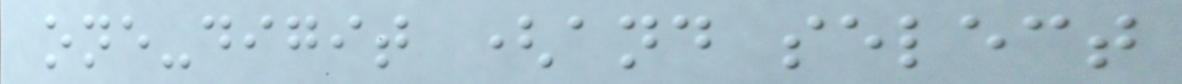one-digit (and select
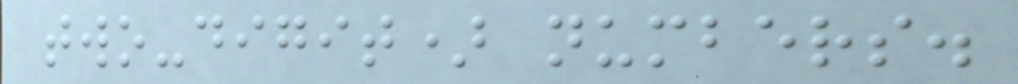two-digit) numbers.
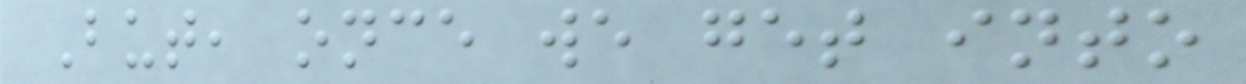But, once we get into
